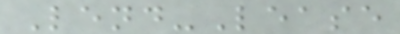Lend-Lease
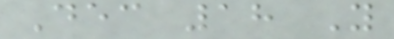Dec 18 Y
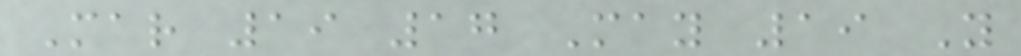Mar 19 17 May 19 Y
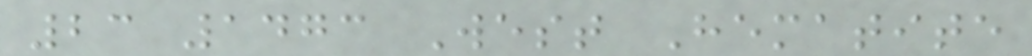23 1473 West Hematite
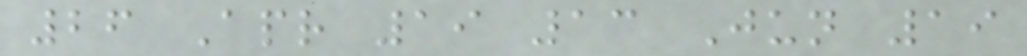26 Apr 19 13 Jun 19
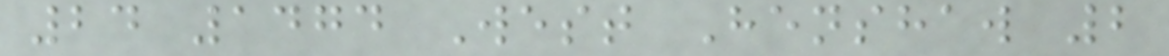24 1474 West Henshaw 2
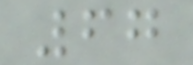67
